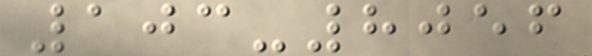103-8056
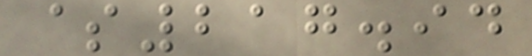$217.94
